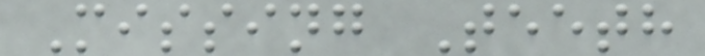Missing Teeth
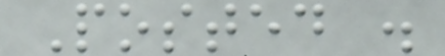Posted .
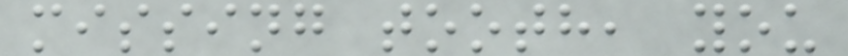missing tooth, you
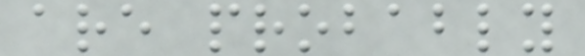are probably
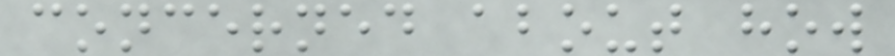concerned about how
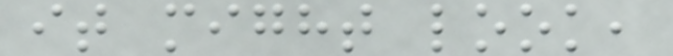it might look,
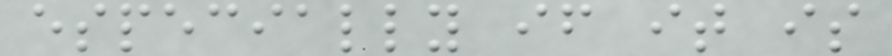especially if it is
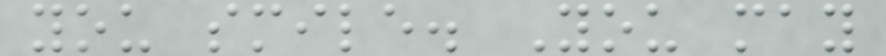you smile. You may
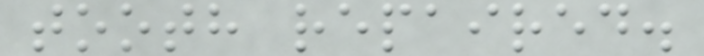tooth repaired.
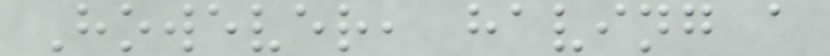However, having a
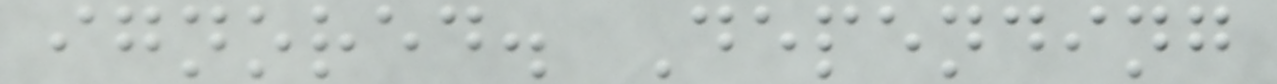ignored. Depending
